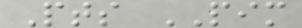Pts PIM
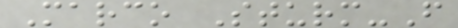Marco Sturm-F
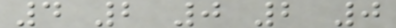4 2 0 2 0
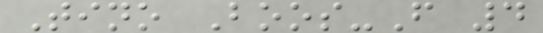Tino Boos-F 4
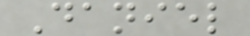Daniel
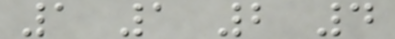1 1 2 4
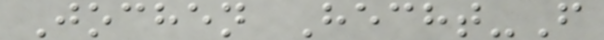Jochen Hecht-F
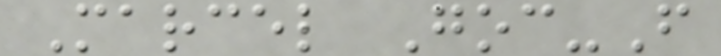Marcel Goc-F
